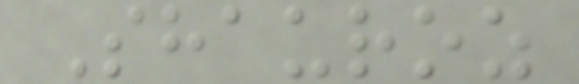Shauroz
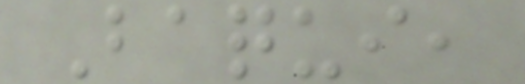Baqui,
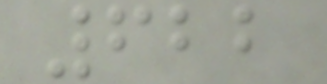622
